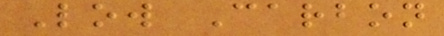Low Carbon
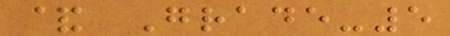& Grade-5
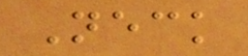Neck
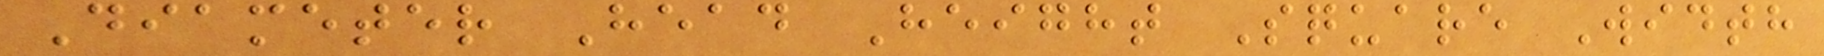Diameter Head Height Square Width
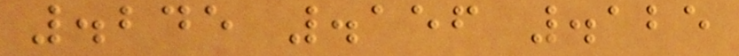.245 .156 .125
